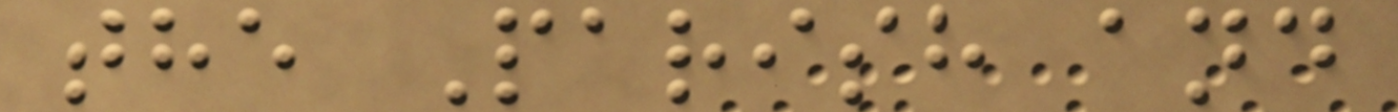the Parish and
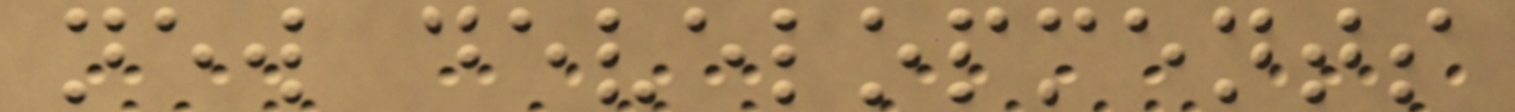new developments
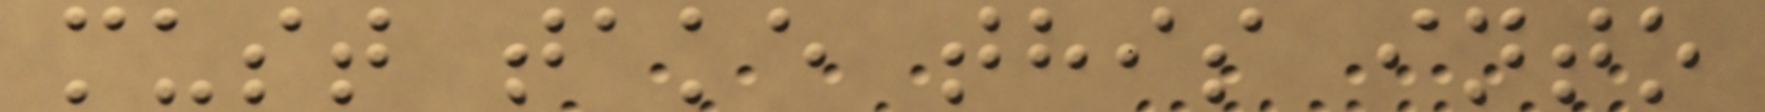must take this into
